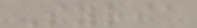Syria
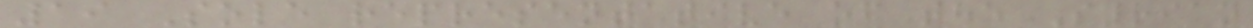19 Sole representative of the Syrian
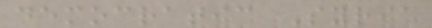democratic Syria
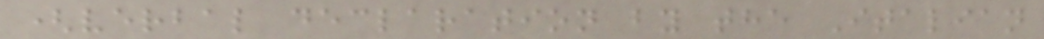(verbal declaration by the Italian
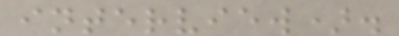interview).
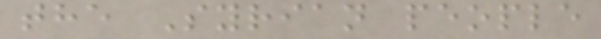the Syrian people
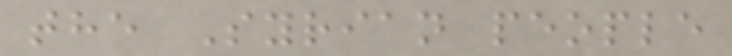the Syrian people
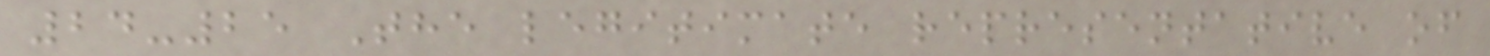24-25 The legitimate representative of
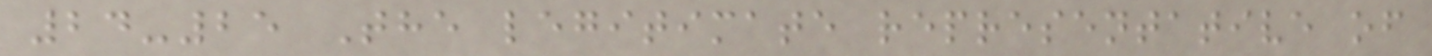24-25 The legitimate representative of
